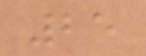25
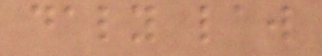daly law
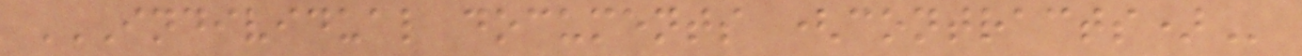INDIVIDUAL DOCUMENTS (CONTRACTS)
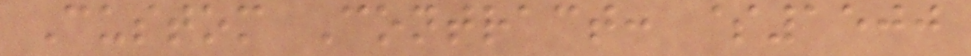Custom Contract: $1500
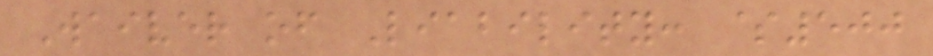Waiver of Liability: $500
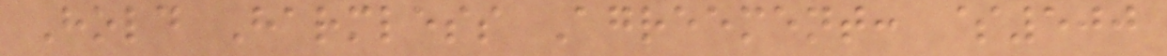Hold Harmless Agreement: $500
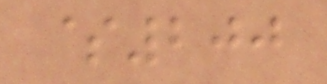$200
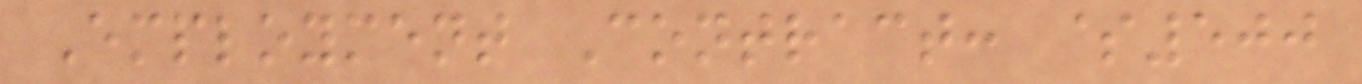Employment Contract: $500
